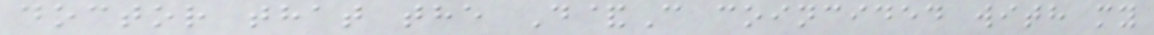doctor that the D&C coincided with my
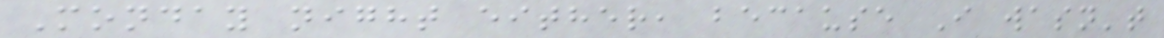Monday night either, because I wasn't
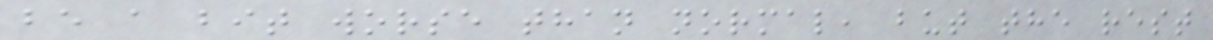be a bit worse than normal, but the rest
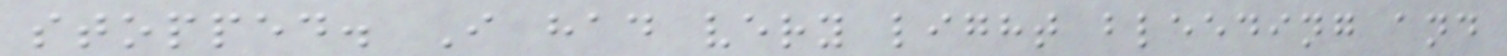stopped. I had very light bleeding and
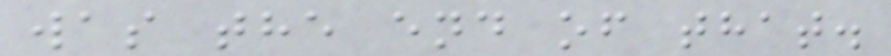was the end of that.
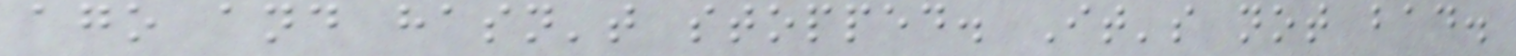ago and hasn't stopped. It's not bad.
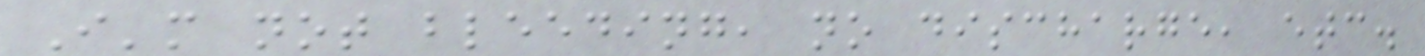I'm not bleeding, no discharge, etc.
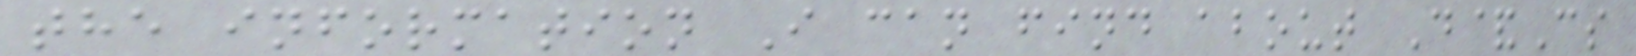the information I can find about D&Cs
